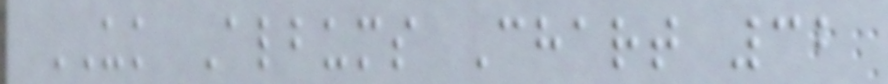UK Albums Chart 32
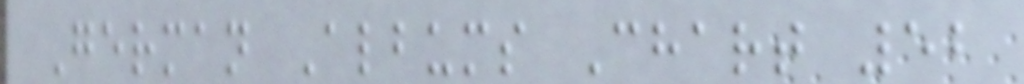German Albums Chart 52
